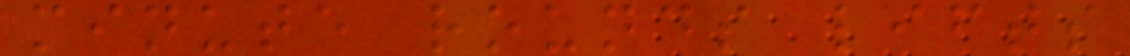minute rounds lifts
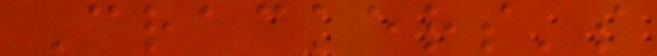Crackers's
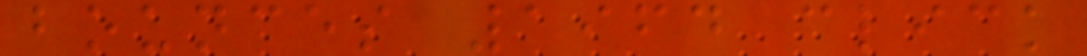bounces 1964 click
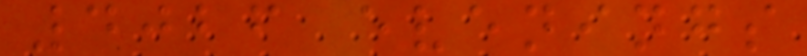4026 evenings
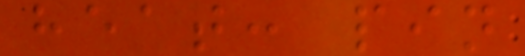heat: pin
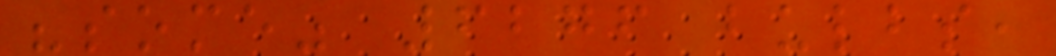"some" 6276 bulbs,
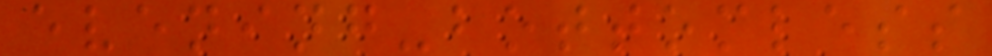evening-bottomless
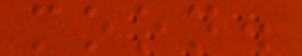moon.
